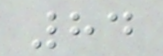84
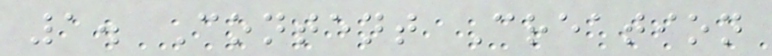1. Content Creation
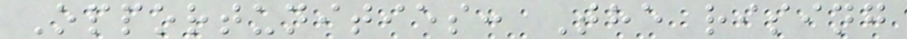Opportunities: The rising
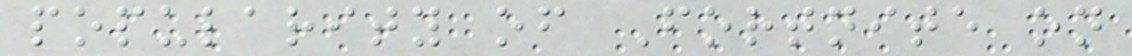popularity of Fortnite on
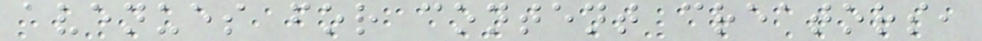avenues for content creators,
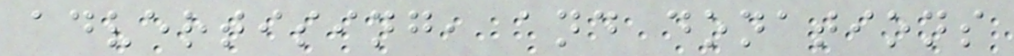advertising, and donations
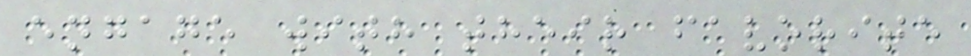engage with their favorite
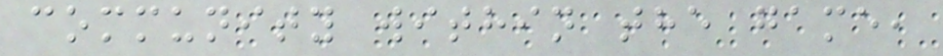community within the game,
